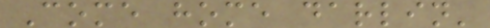Come home darlin'
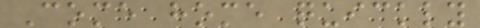Come home quickly
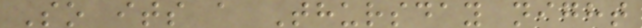So its a Thursday night
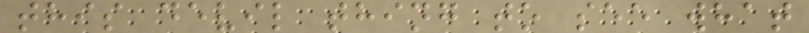this devil thing to see what
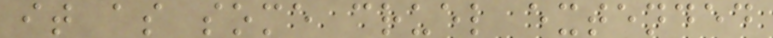it as some cruel extended
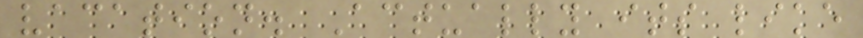vacation. Actually its like
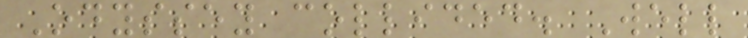Odyssey collided. Well
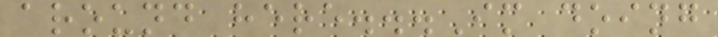around here...Im doing
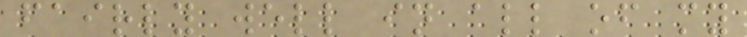fairly well in all of my
